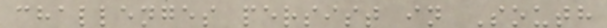challenges persist in South
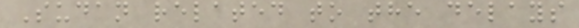Sudan related to the delays
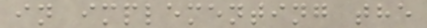in implementing the
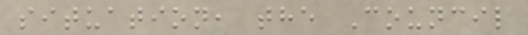situation, the Council
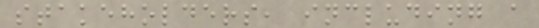stakeholders, including a
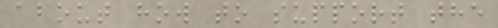about how to support the
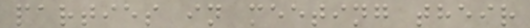parties in meeting their
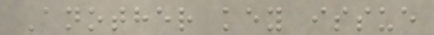Another key issue
